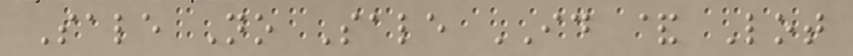Sale No Sale ID & Lot
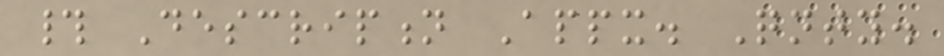# Description Appx. Qnty.
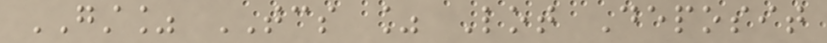GST% TCS % Lot Deposit
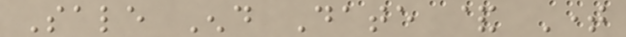Sale End Date & Time
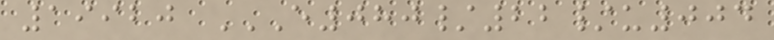19920 E080/22/U004
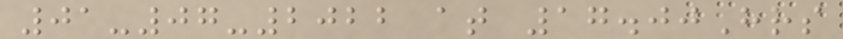01-07-2022 at 17.00Hrs
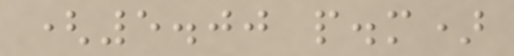(5.00 p.m)
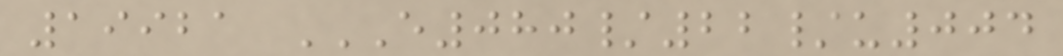19921 E080/22/U004
